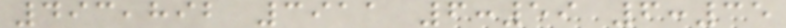493,892 3911 6:59 6:35
